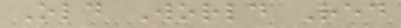Old World Red
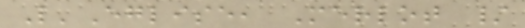L'Eglise, Merlot /
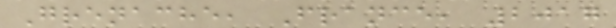Grenache, France, 2017
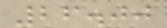26.00
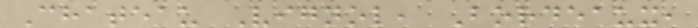Chateau Vignol, Bordeaux,
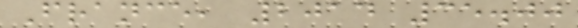France, 2014 35.00
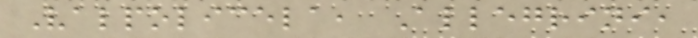Valpolicela, Allegrini,
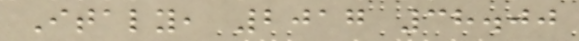Italy, 2017 38.00
